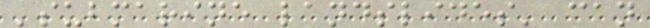'submarine landslides' can
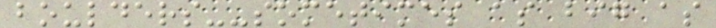boulders--sometimes as big as
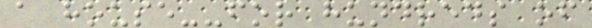a house--for hundreds of
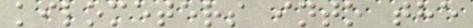kilometers into the
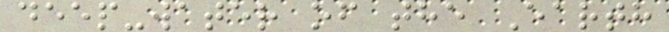deep-water of the Earth
